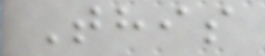This
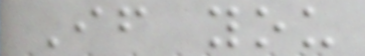If you
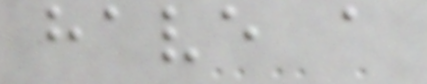have a
